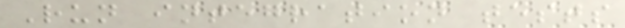Run integration tests
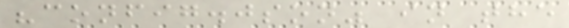"config.json" in the
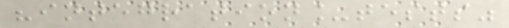"integration_tests"
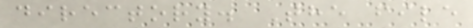directory. The file
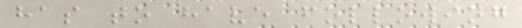has to have following
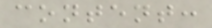content:
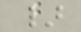}
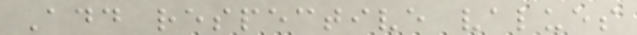Add respective values
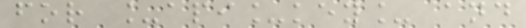for _api_key_ and
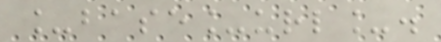_base_url_.
